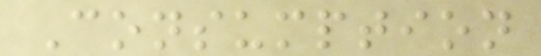Consumption
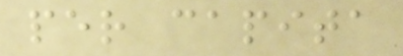per capita
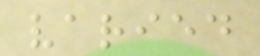varied
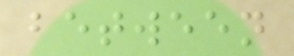between
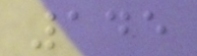145
